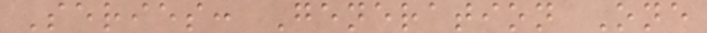Series: Generation One
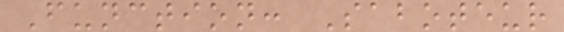Function: Saboteur
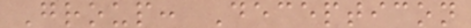Group: Decepticon
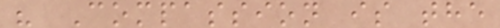" Compassion is the
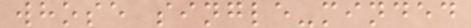whose single-minded
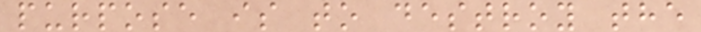purpose is to destroy the
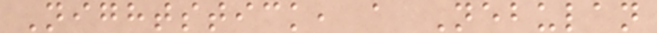Nightstick, a Nebulan
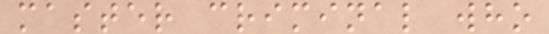master criminal who
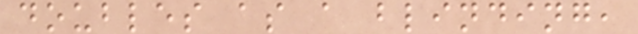doubles as a blinding,
